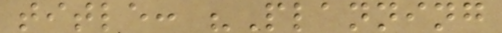title: "Planning
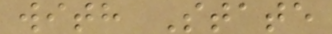with State
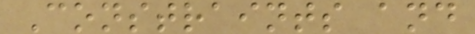Constraints and
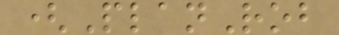(PlanRob
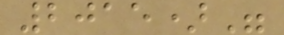2015)"
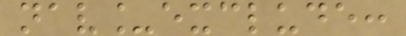nav_exclude:
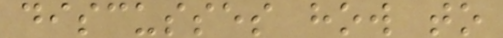discusses how to
